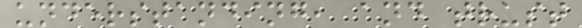understanding, and trust
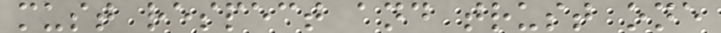must respect and trust one
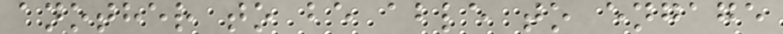another to be able to engage
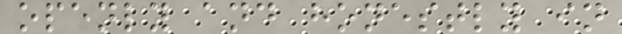openly and honestly in
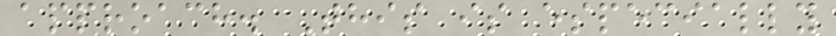approach. This is especially
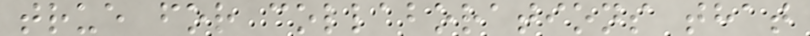true for collaborations that
